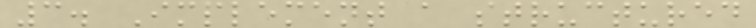3. Implement a structured
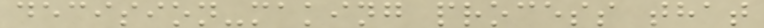decision-making process that
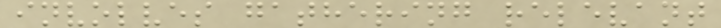involves gathering relevant
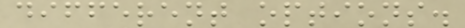different options.
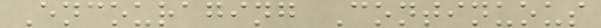Encouraging Continuous
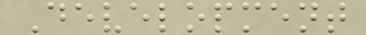Development
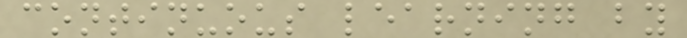continuous learning by
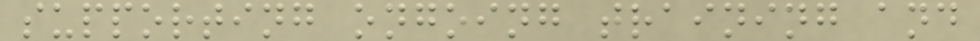supporting ongoing training and
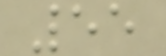55
